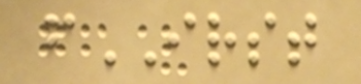fIRST
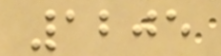1205
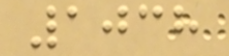1038
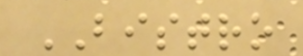BISTRO
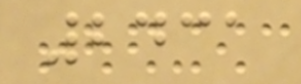2431
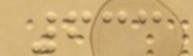633
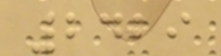2429
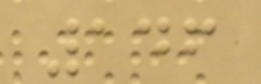146
